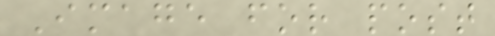Image for post
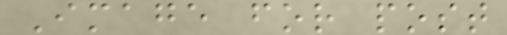Image for post
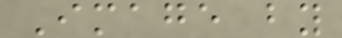Image by
